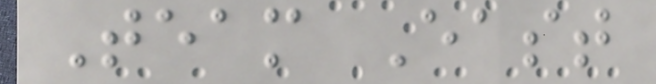Team East
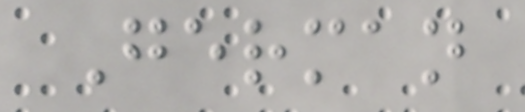German
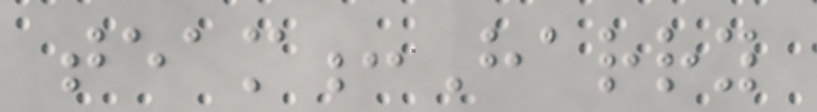team:Harry
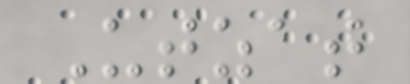Utzat
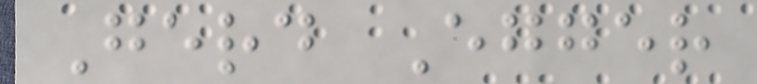Gerd Egger
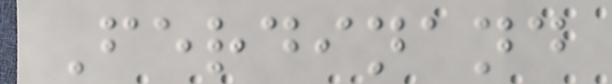Ferdinand
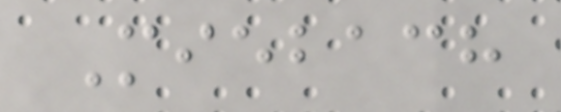Miebach
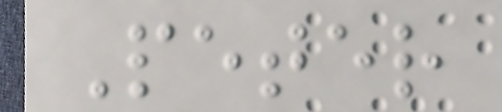Peter
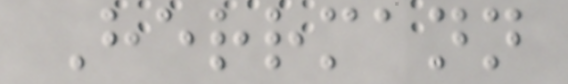Herrmann
